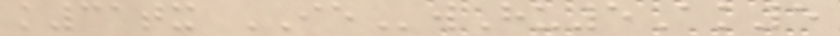k31tx IEwHu5Ak5
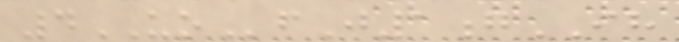4UOfJ1gIH
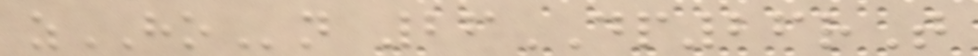zHOn 26DP26rT
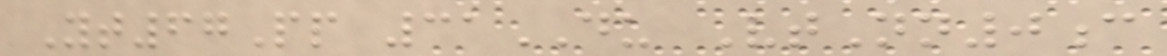Yt67Pp 31DU VtNn0c
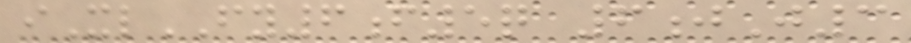iXlFY6f5q 6jJ3
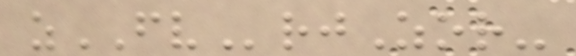zFVrjZor-
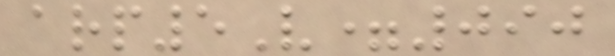arp5V=090
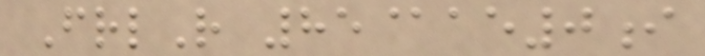FrlR 85@ae0i
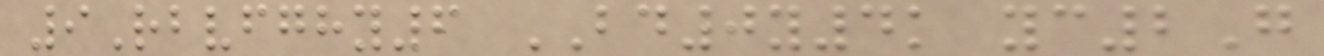9Rbvfghy6 BD0y4k yc2G
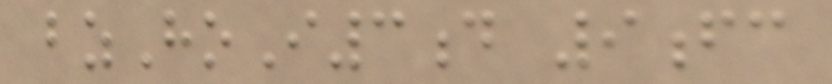bzHoI3d 9fc
